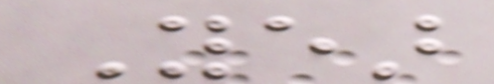Year
